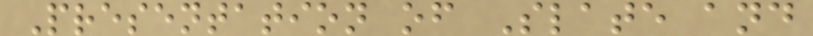Presentation of Slate and
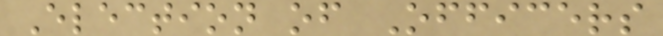Election of Officers
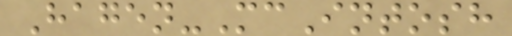Hagen-McIntosh
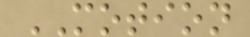MOTION
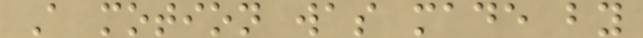A motion was made by
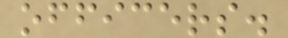officers.
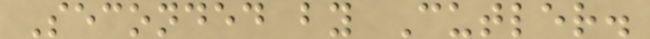Seconded by Cutler.
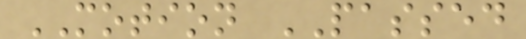MOTION PASSED
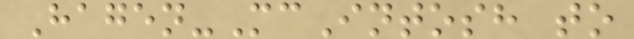Hagen-McIntosh to
